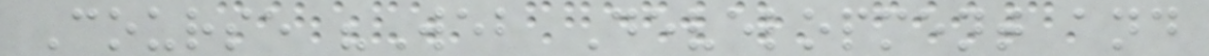Course "Web Development and
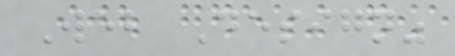Web Design"
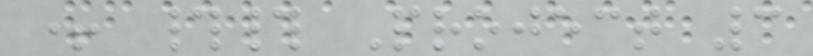+ ## Project 3
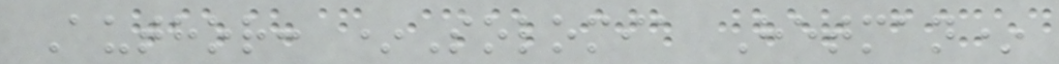Author: *Solomia Hetman*
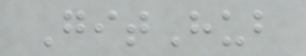GitHub
